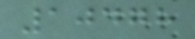10478
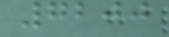7200
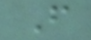F
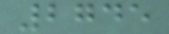2745
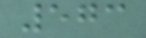573
